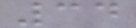34
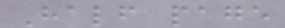Half page
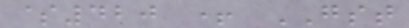$420 + GST
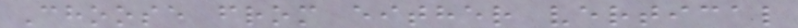Choose from either vertical
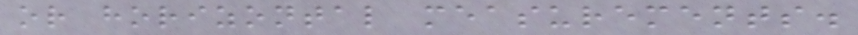or horizontal measurements.
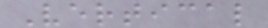Vertical
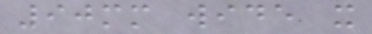90mm wide x
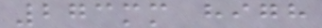273mm high
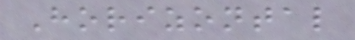Horizontal
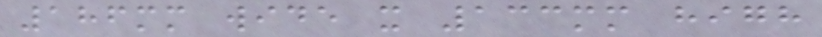186mm wide x 133mm high
